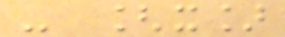- [x]
